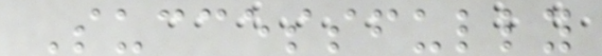Successfully
